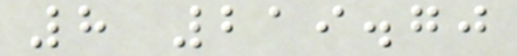8 219.70
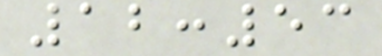12:53
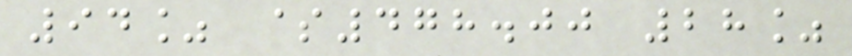94% $478.00 28%
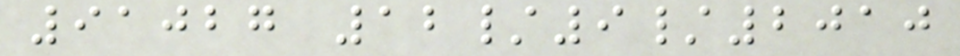91027 12/9/2010
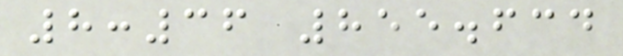8:36 855.634
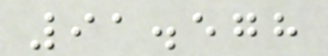91.578
